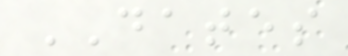DATES
